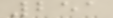251
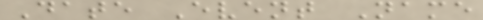Date Event Name
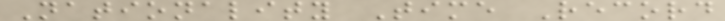Nationality Time Record
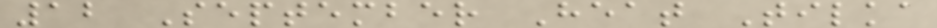12 September Heat Tilka
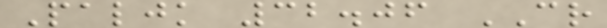Paljk 32.06 CR
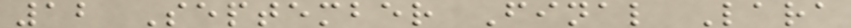12 September Final Lara
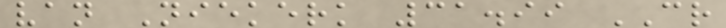van Niekerk 31.99 CR
